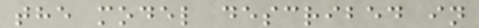the model described in
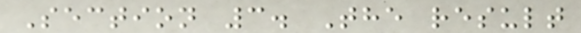Section 3. The result
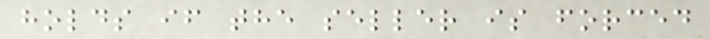holds if the seller is forced
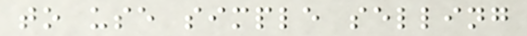to use simple selling
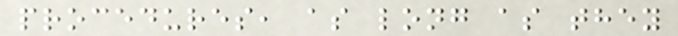procedures, as long as they
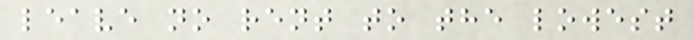leave no rent to the lowest
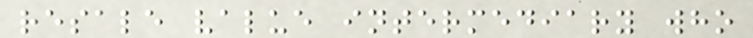resale value intermediary who
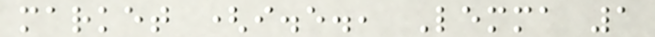market (i.e., Lemma 1
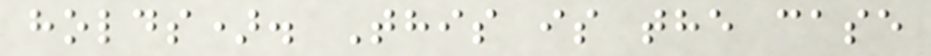holds). This is the case
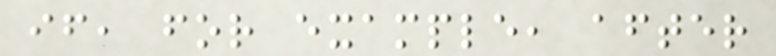if, for example, after
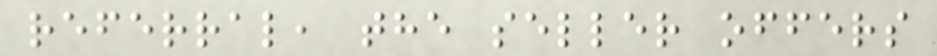referral, the seller offers
